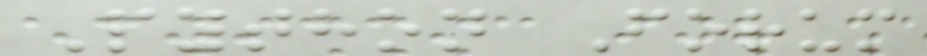Python Forum
